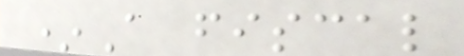*A fiscal
